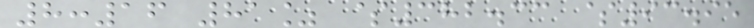8:16 81% $382.33 $93.95
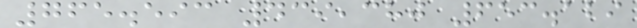765.593 439,380 653.129
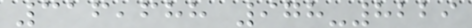316,688 978-8229
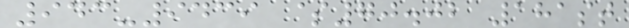943-9439 $70.02 181st
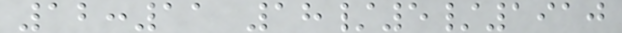12:11 18/5/1910
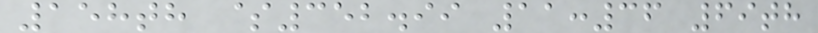158th $352.99 11:36 69th
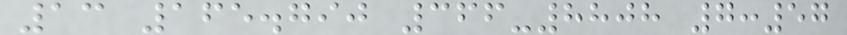13 165.790 366-8808 7:57
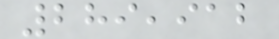289,912
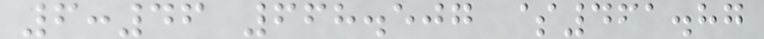6:46 668.507 $461.87
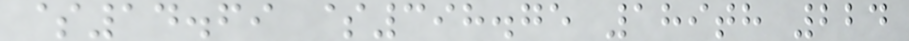$14.69 $398.75 189th 224
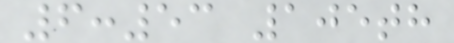6:53 105th
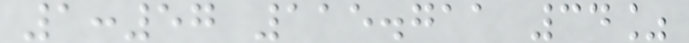1:57 115.711 34%
